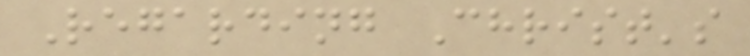Regarding Christ's
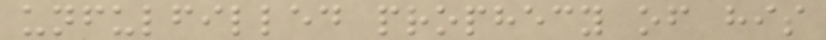unfulfilled prophecy of his
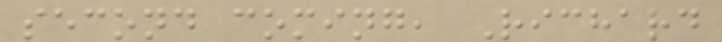second coming, Richard
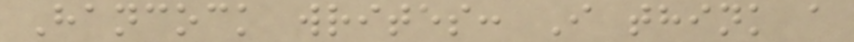Hancock writes: I think a
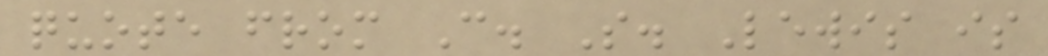quote from C. S. Lewis is
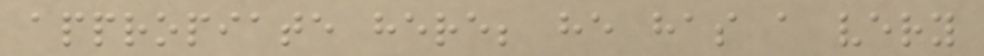appropiate here; he has a very
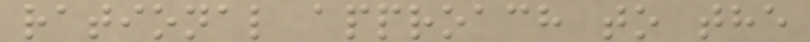rational approach to the
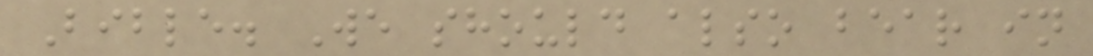Bible. We should also bear in
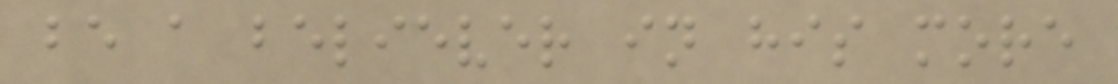be a believer in his more
